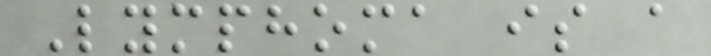Lymphoma is a
